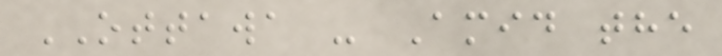OTTAWA - Amid the
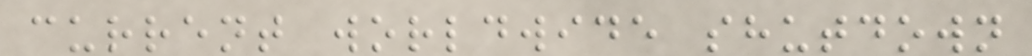current worldwide shutdown
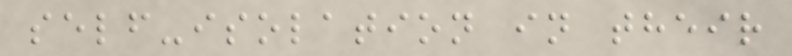self-isolation in their
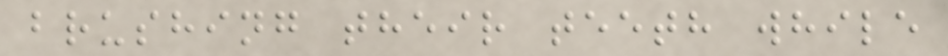brushing their teeth while
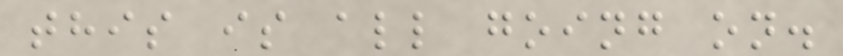this is all going on.
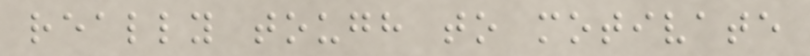really tough to motivate
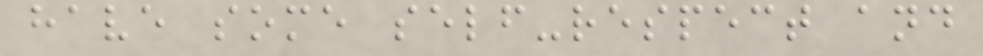have some self-respect and
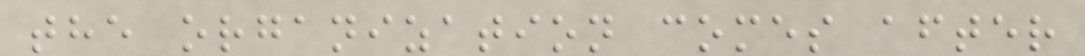the organization comes after
